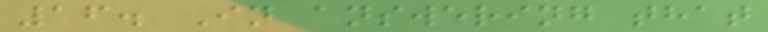16. In answering that
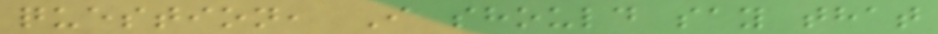question, I should say that
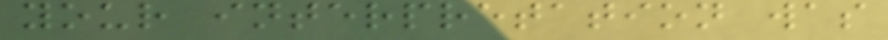your interpretation was
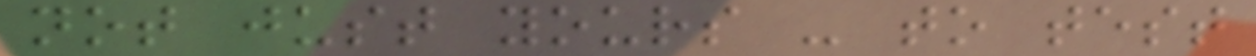not just yours - to test
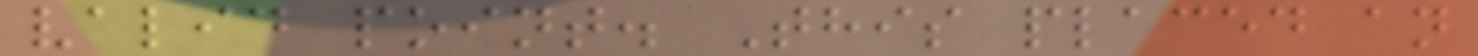valid point. This placed an
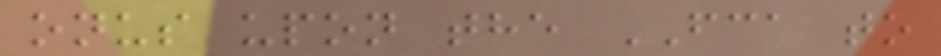onus upon the FCA to
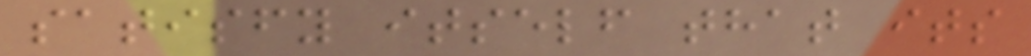satisfy itself that its
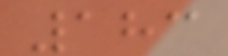183
